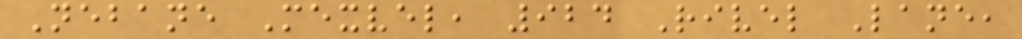Nebane Mexvel, 924 Rivel Lane,
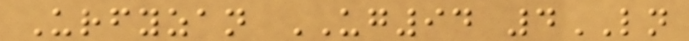Urfyzan UG94 4LN
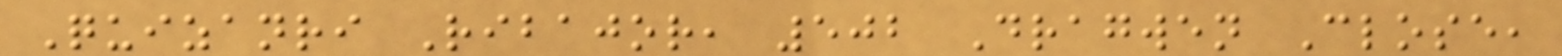Quizanri Ribajor, 502 Dragwen Close,
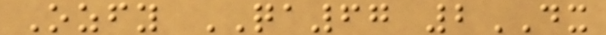Ozfy QA67 2DX
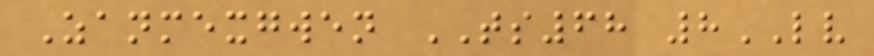Zanmexgwen TS68 8LV
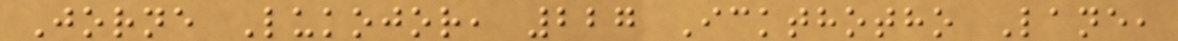Jorne Lukojor, 227 Ickthotho Lane,
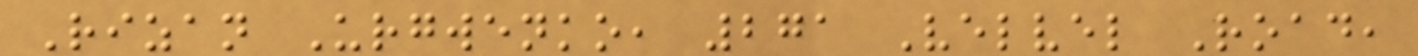Rizan Urgwenko, 271 Velvel Road,
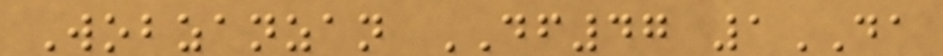Wobzanzan DF47 1DA
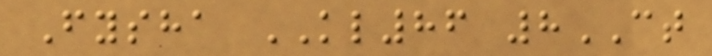Fysha KL86 8CT
